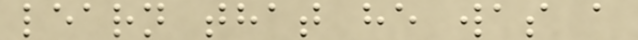learn that he was a
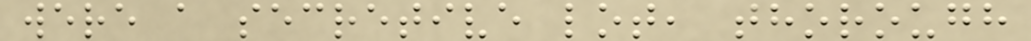were a secretive lot, thorough
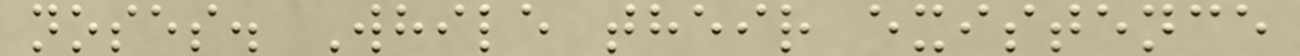noses. While their existence
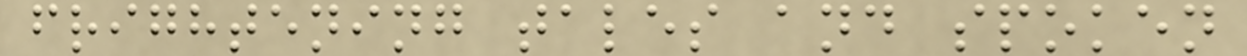frightening tales and spoken
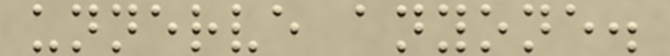unnerve anyone.
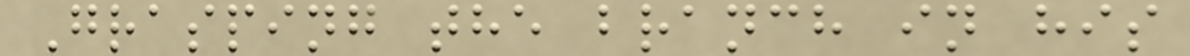Grasping the branch in his
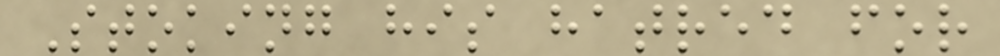Stoking his hatred for
